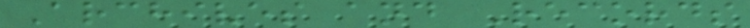Archives and Records
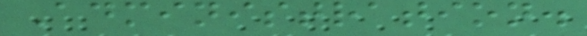Administration.
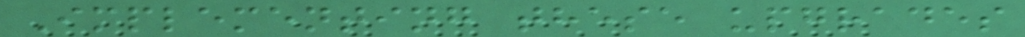Implementing these upgrades
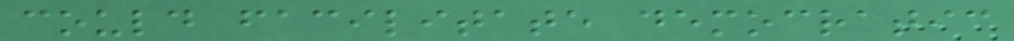could facilitate democratic
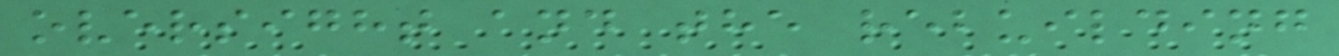oversight and the rebuilding
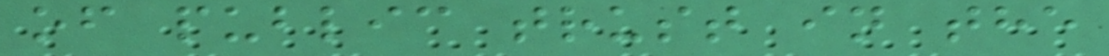of public trust in the
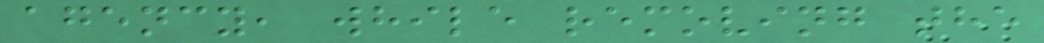agency, while removing the
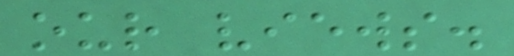our views.
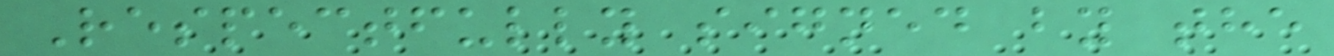Respectfully signed by the
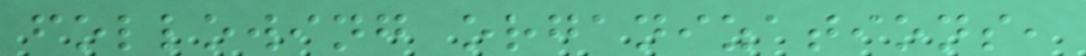following organizations,
